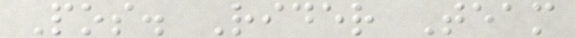Pos. Rider Team
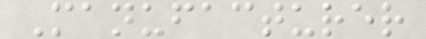Manufacturer
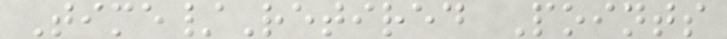Time/Retired Points
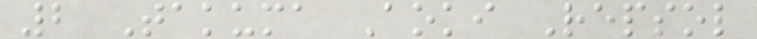2 Takuma Aoki Repsol
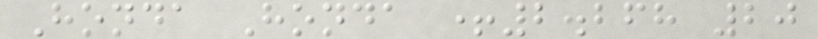Honda Honda +2.268 20
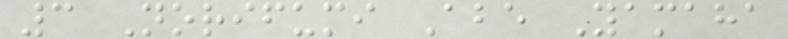3 Norifumi Abe Yamaha
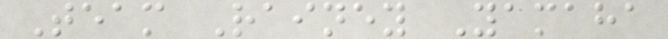Team Rainey Yamaha
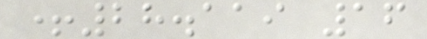+28.119 16
